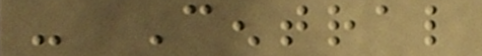- Central
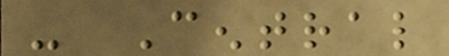- Central
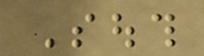South
